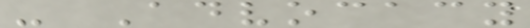- Advocacy
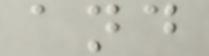and
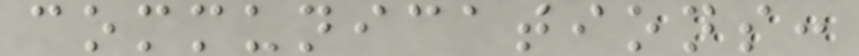communications:
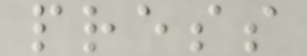press
